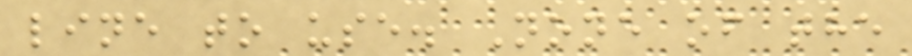line to use. None of the
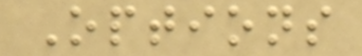Options
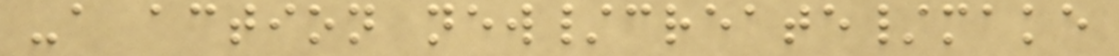-a action new/create/make
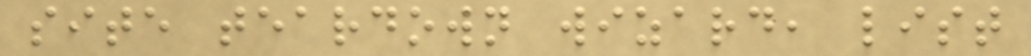site teardown wizard, list
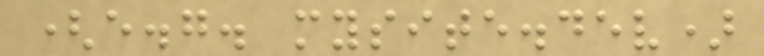(e.g. mysite.dev)
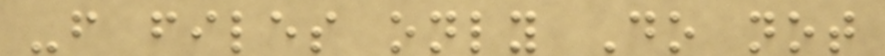-f files only Do not
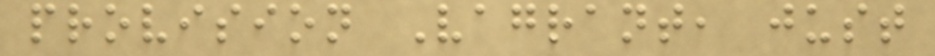provision Vagrant, just
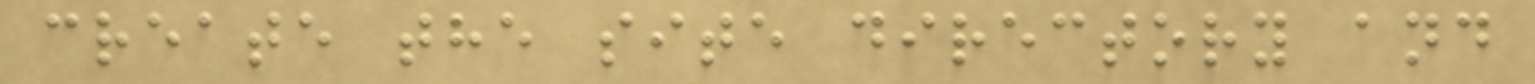create the site directory and
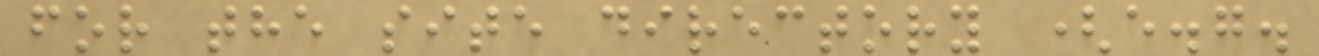for the site directory (e.g.
